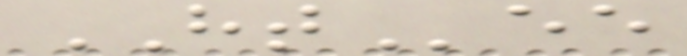HTee
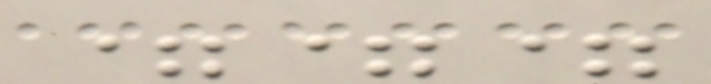===
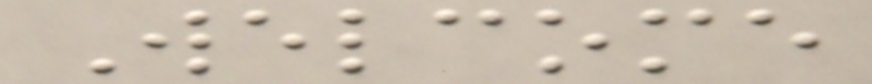Welcome
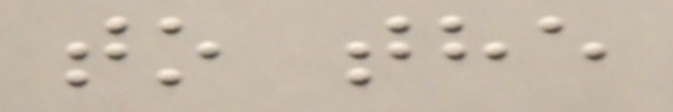to the
